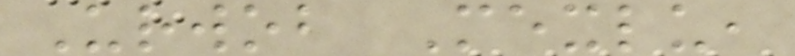Urwob Mexlu,
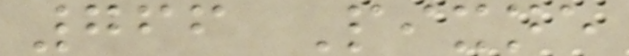766 Pixne
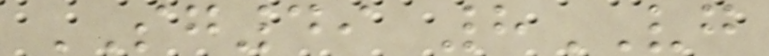SG49 8VG
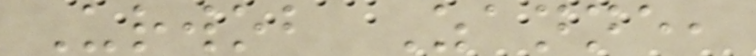Urwob Zanne,
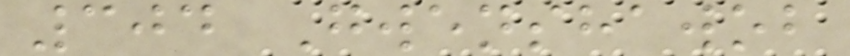304 Gwenshawob
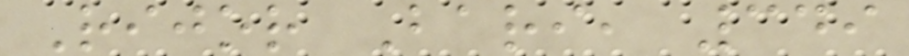Rijor Bari, 349
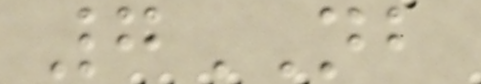7NB
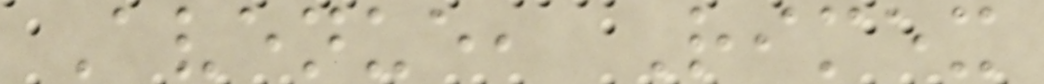Avenue, Rimex
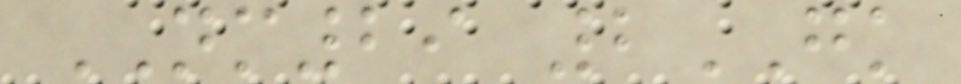NM29 2GK
